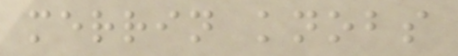merrin knobs
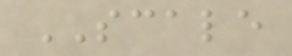SCALE
